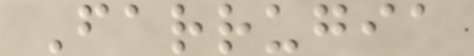Farrugia
